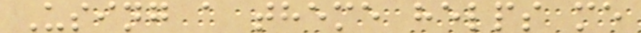Using a theme helps me
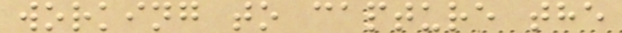working to capture the
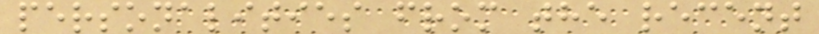personalities from the recent
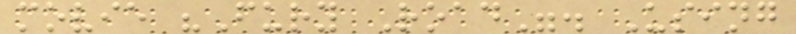movie "Fury Road". Using
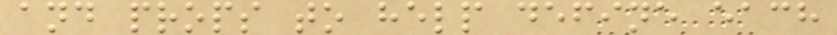and props to help define each
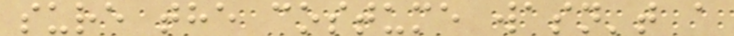sure the costume wasn't a
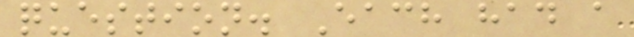question. Each had a
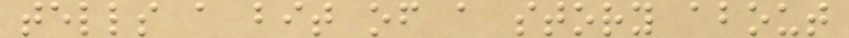tells a bit of a story about
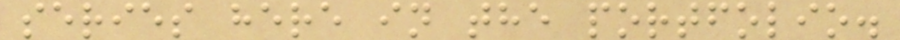series here in the portfolio.
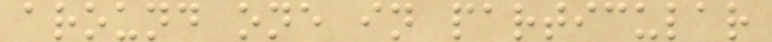around one in particular
